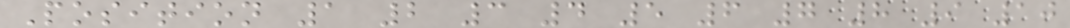Position 1 2 3 4 5 6 7 8 9 10
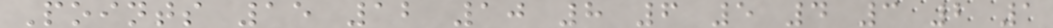Points 15 12 10 8 6 5 4 3 2 1
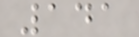141
